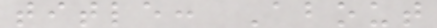title: About
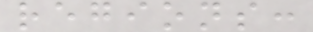regions:
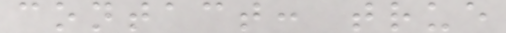contact: true
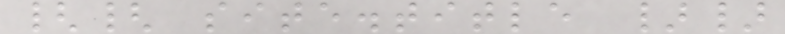{{ site.title }}
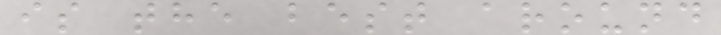is the best around
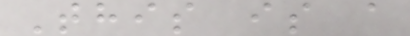This is a
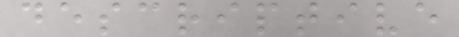descriptive
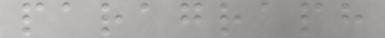paragraph
